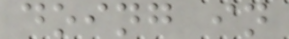doing in
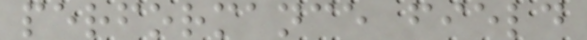performance field
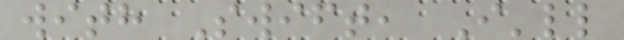with Swift, I'll
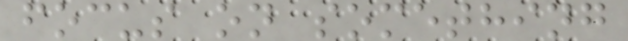focus on something
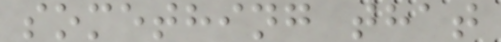something that
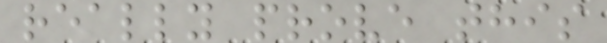really prove this
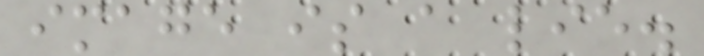image is a lie.
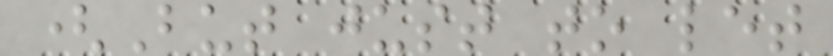(But just to let
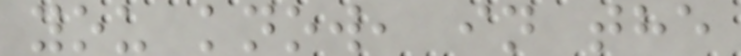you know, in the
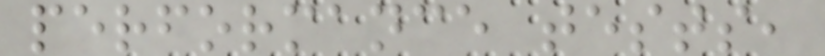performance tests,
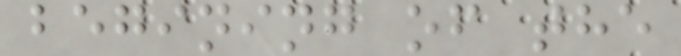begining of the
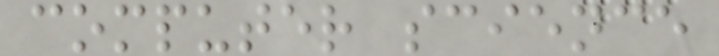computer science
